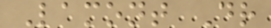Lamont Dr
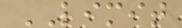LIMIT
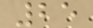25
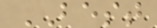BEST
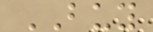BUY
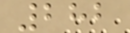282
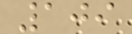109
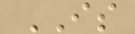IS
